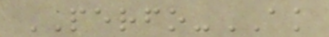PERFO-AK
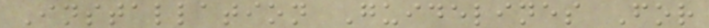Installation Guidelines For
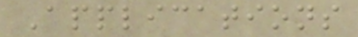Applications
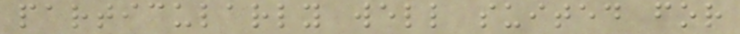particularly well suited for
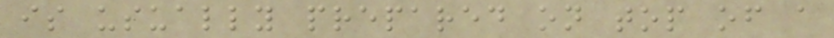is usually prepared on top of a
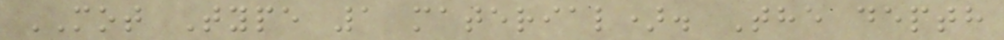MOT Type 1 material). The depth
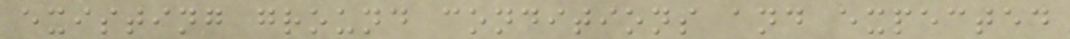existing ground conditions and expected
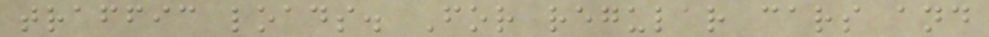traffic loads. For regular cars and
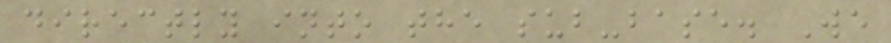directly into the sub-base. We
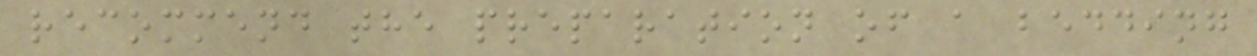recommend the preparation of a bedding
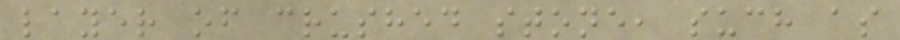layer of crushed stone, such as
